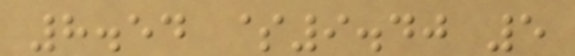8.54 $9.40 5
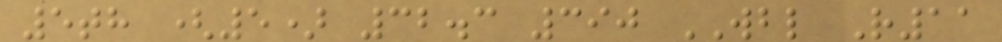5th (5) 32.3 390 WBL R11
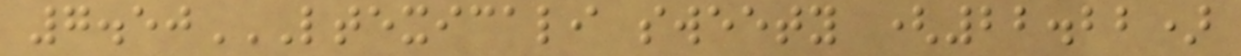7.50LTEXICALI SWEETY (22.22)
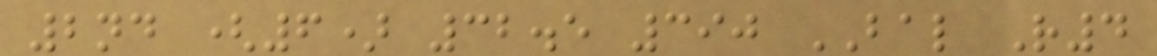2nd (6) 32.5 390 BAL R4
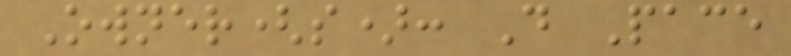Owner(s): D Pace
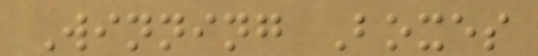Winning Boxes
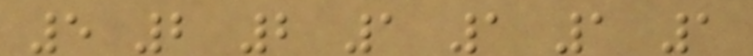5 2 2 1 1 1 1
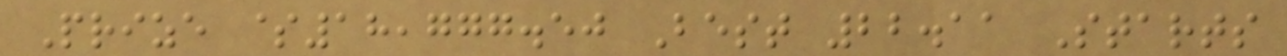Prize $18,777.50 Best 22.11 Starts
